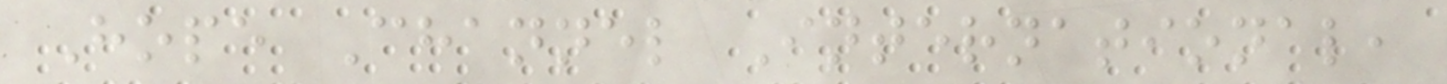Hope Channel International,
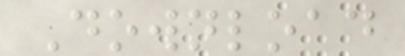Download
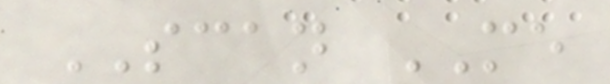SCAN ME
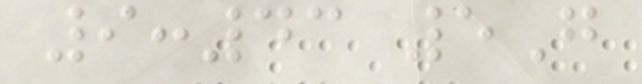9:43 5G
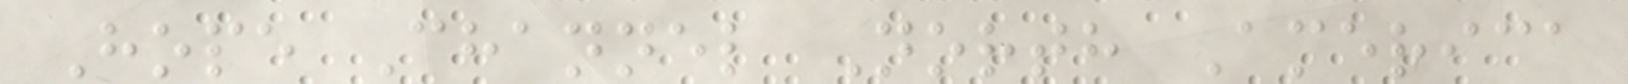Hope Channel North America
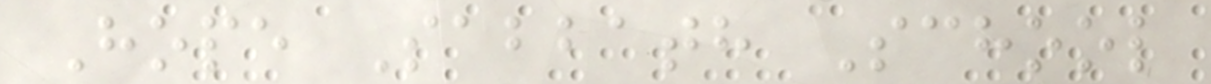Hope Sabbath School
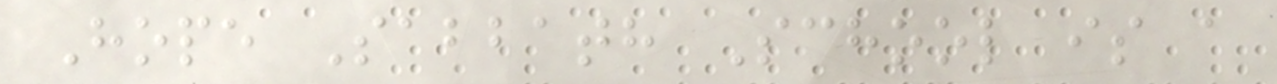Hope Sabbath School is a
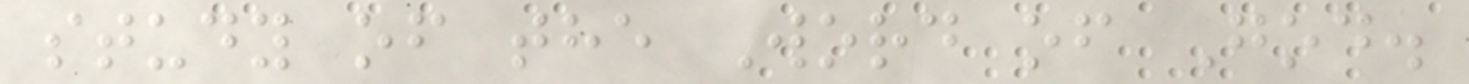study of the Word of God.
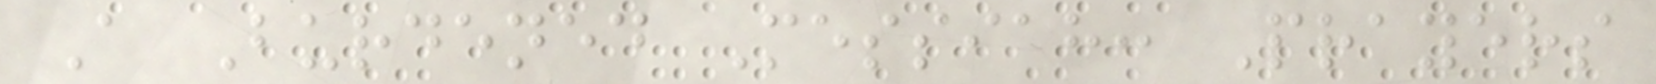A Burdened Messiah: Prayers
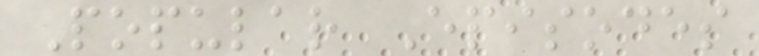Popular Episodes
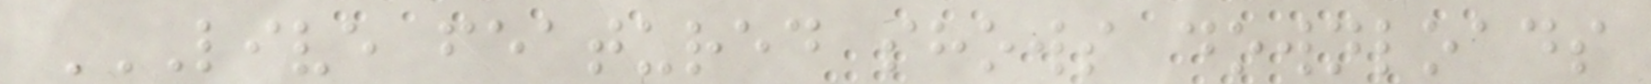LIVE FEATURED SHOWS DOWNLOADS
